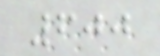600
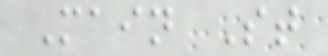Main St
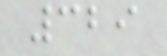329
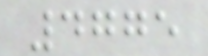4775
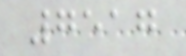7517
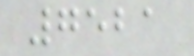7521
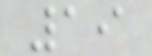19
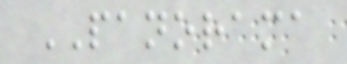PANORAMA
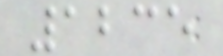1235
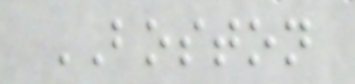BOSTON
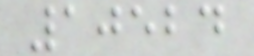10524
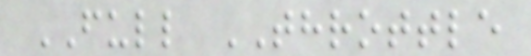FULL THROTTLE
